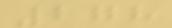278
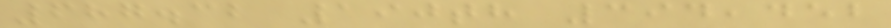687.32 190th 394,452
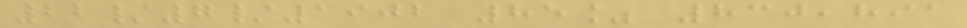22/7/1902 85% 830,891
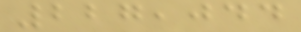227,044
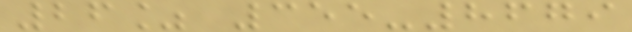26% 355-8679
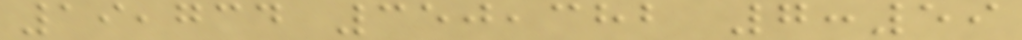19,734 350,382 7:59
